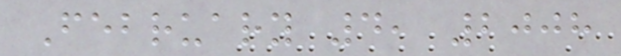February 4, 2008
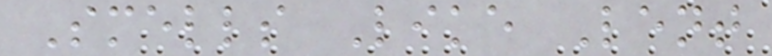Smells Like Lent
